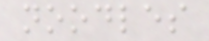noodles
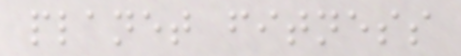planet fitness
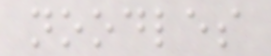noodles
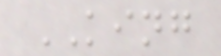KING
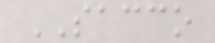SACCO
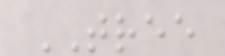TREE
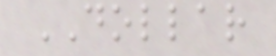DOLLAR
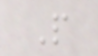P
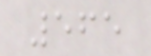565
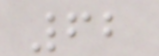62
